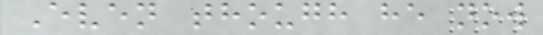Even though he now
